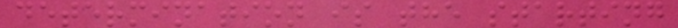determination is the starting
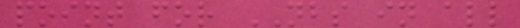point for NBS in all
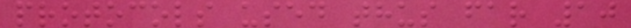protocols used thus far 10
